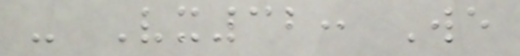- Vx32: We
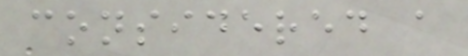considered a
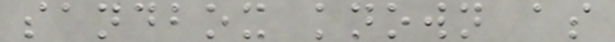sandbox known as
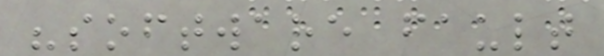"software fault
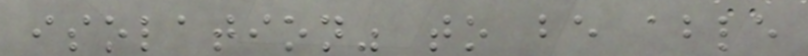isolation" to be able
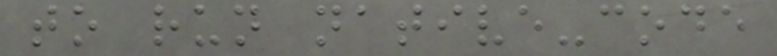to run native-code
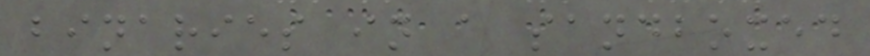binaries in a sandboxed
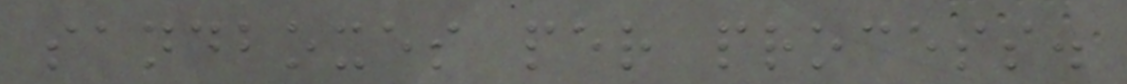sandboxes per process.
